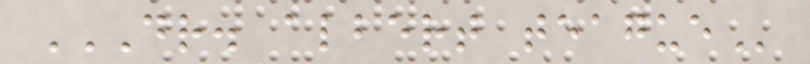DR. ALBERT TEAGUE
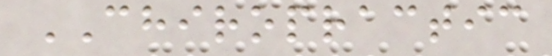CHIROPRACTIC
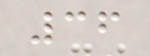36
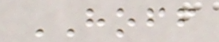HOFF
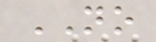NO
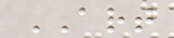ART
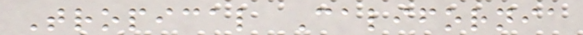Tropical California
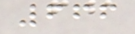666
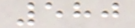580
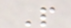P
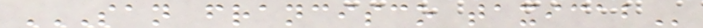SAN FRANCISCO TAXICAB
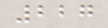227
